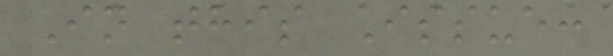In this Issue:
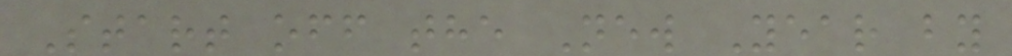Start off the New Year by
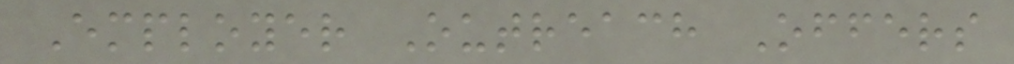Employer Outreach Offers
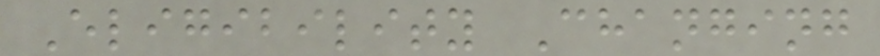Eligibility Changing
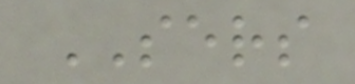SERS
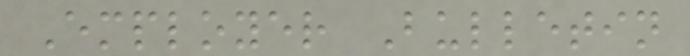Employer Bulletin
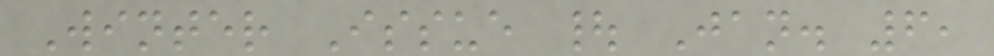Winter Issue | Jan. 6,
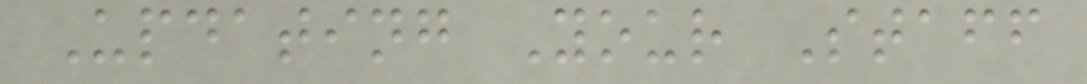Updating Your Staff
